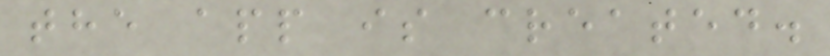the app is created.
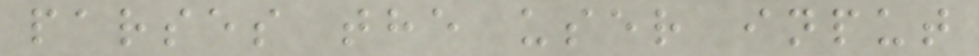parses the user input
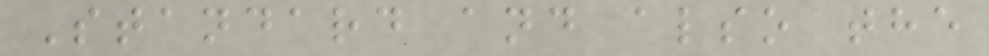Standard and also the
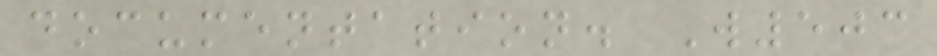documentation. W503
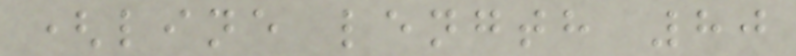(line length 80
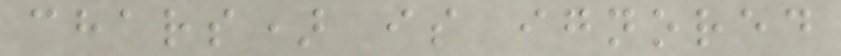chars) is ignored
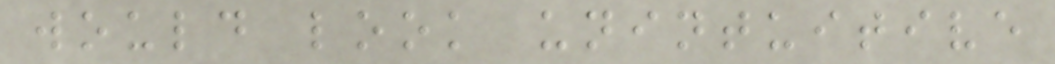would look unintuitive
